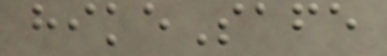hikeSafe
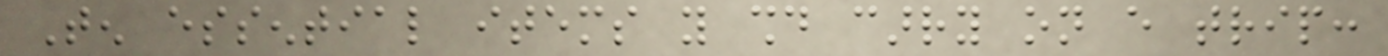Ten essential items you should carry on every trip:
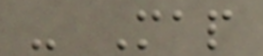- Map
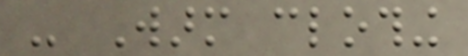- Warm clothing
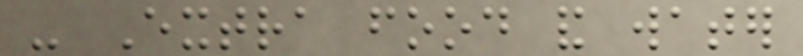- Extra food and water
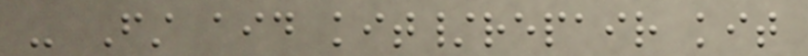- First aid kit/repair kit
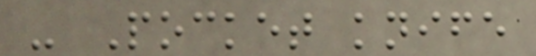- Pocket knife
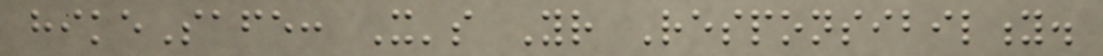hikeSafe: It's Your Responsibility.
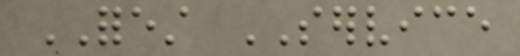FOREST SERVICE
